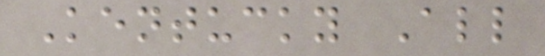Kentucky All
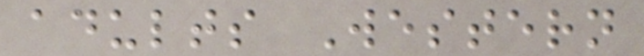adults Western
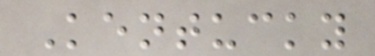Kentucky
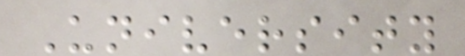University
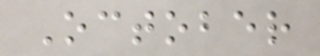October
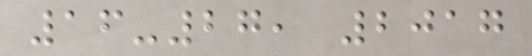16-27, 2017
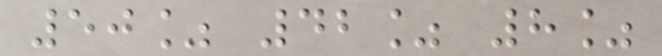50% 42% 8%
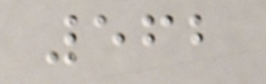562
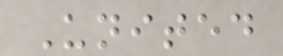United
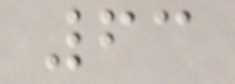63
